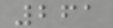261
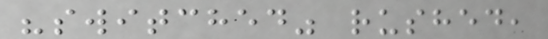"switched" rushed,
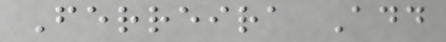Ferreira Add
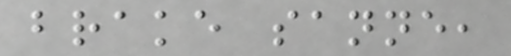brake sanne,
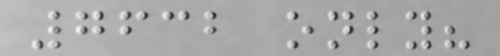7632 only?
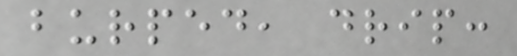burped, drip:
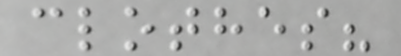clothes?
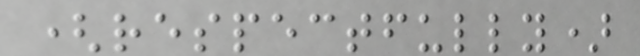(respectfully)
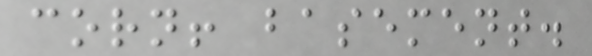corn! basement.
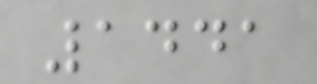1441
